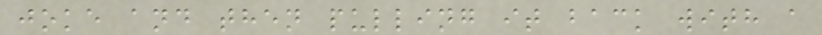joke and then pulling it back with a
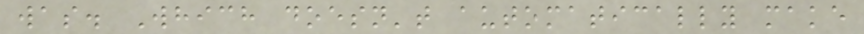was. Which doesn't automatically make
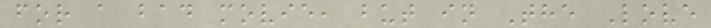for a bad movie, but in The Love
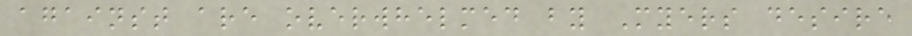against are overwhelmed by Myers desire
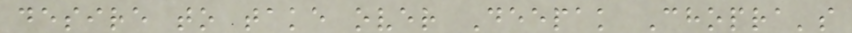desire to take over Deepak Chopra's
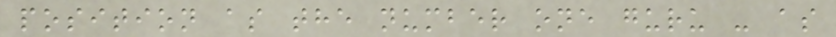position as the number one guru - as
